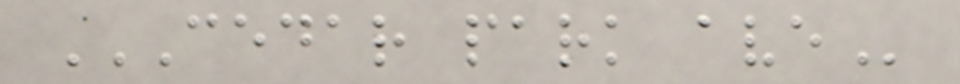CEDAR PARK AVE
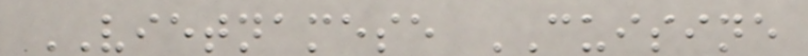VIETNAMESE CUISINE
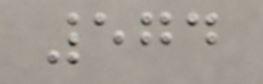574
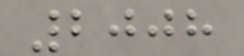2008
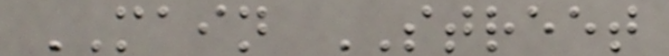MAIN STREET
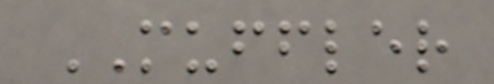MUFFLER
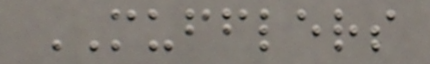MUFFLERS
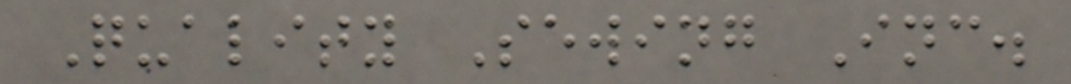Quality Sewing Inc.
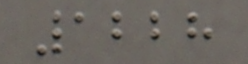1228
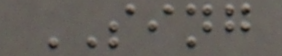SING
